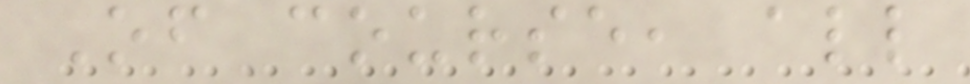Of course, all
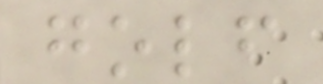golf
